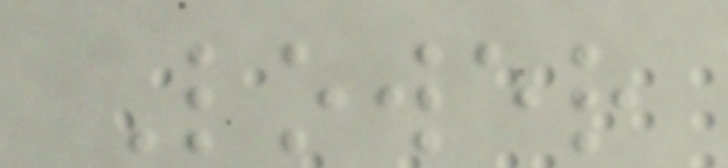Lower
